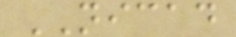NICAD
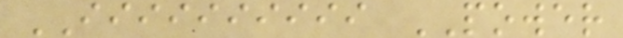IIIIIIIIII POWER
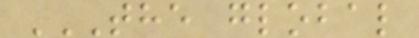THE GLOBAL
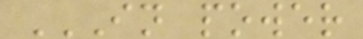IN POWER
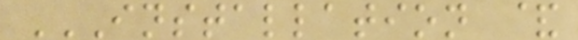INSTALLATION &
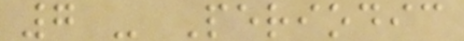7 - Periodic
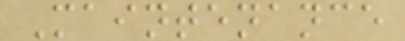Maintenance
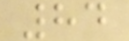84
